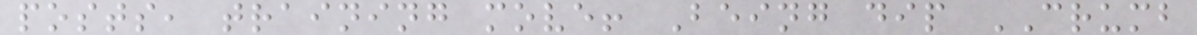posts, training move! Being dip CRUMB
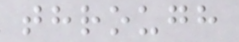through
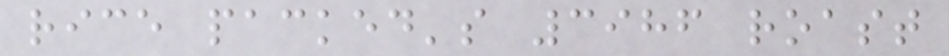rice packed's 3986 roast
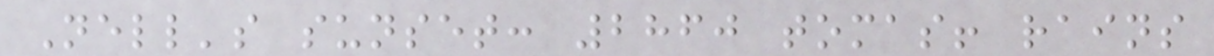Nell's sunset: 2860 tomas! rains
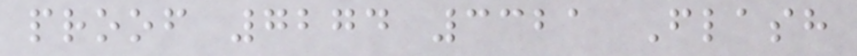proof 7274 3321 Flash
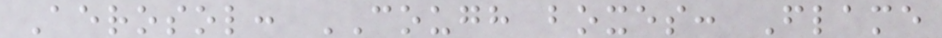Aerosol: COUGH boxes: Flame
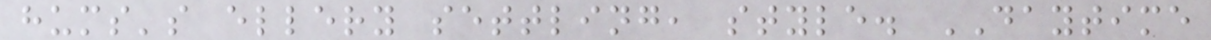hums's ellery settling, style. DAYTIME
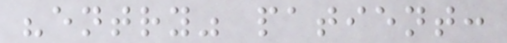"entry" patient:
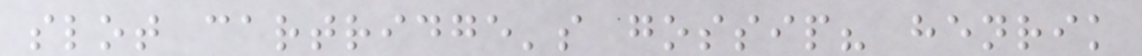slot cartridge's gossip? henrik
